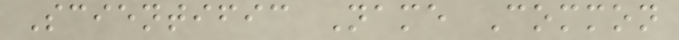Scientific Name Common
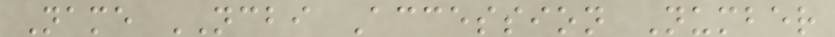Name NCBI Accession Number
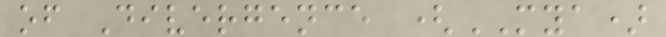of Divergence (MYA)
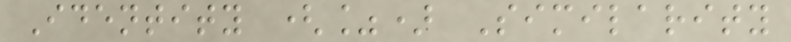Identity (%) Similarity
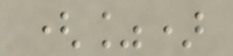(%)
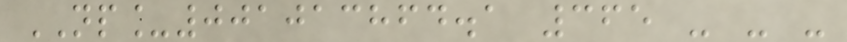NP_001013864.1 365 - - -
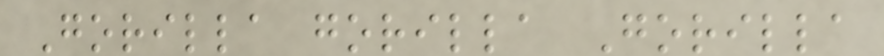Gorilla gorilla Gorilla
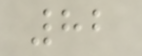82
